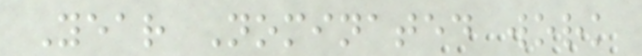Year Nominated work
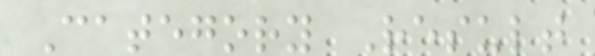Category Result
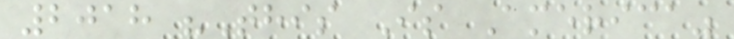2018 "This Is America"
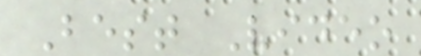Best Video
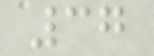37
